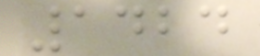1424
